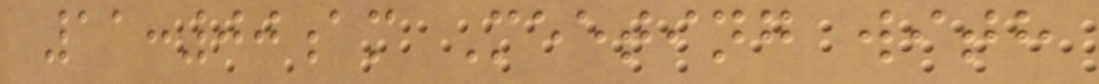11:00am Meeting with
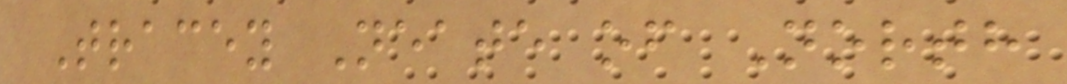Tracey Neate of North
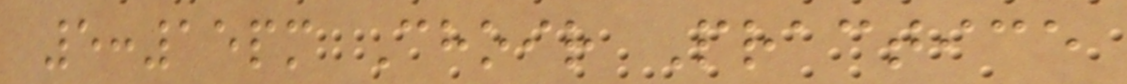5:15pm Choir Practice
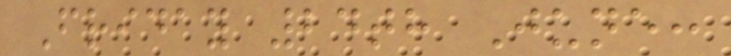Friday 24th June:
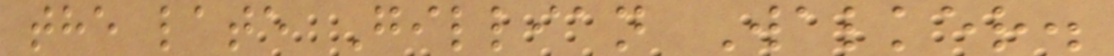the late Gillian Walker.
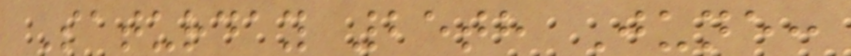Saturday 25th June:
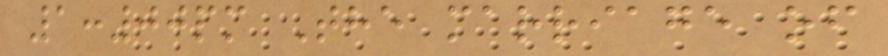1:00pm The marriage of
